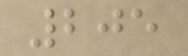205
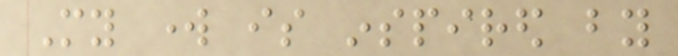My work is inspired by
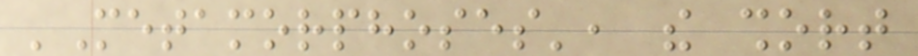'Metamorphoses', the short
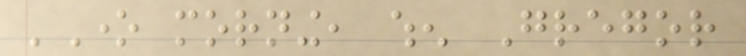'One morning, when Gregor
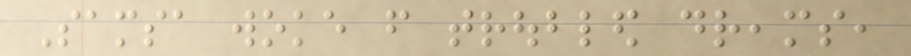Samsa woke from troubled dreams,
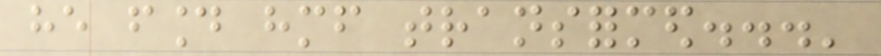he found himself transformed...'
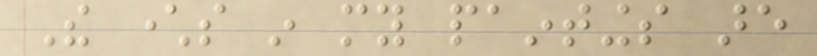The characters in my paintings are
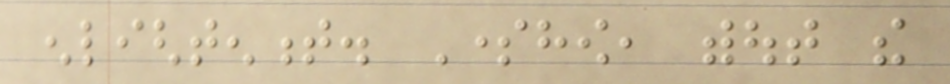enlightenment. Somehow, without the
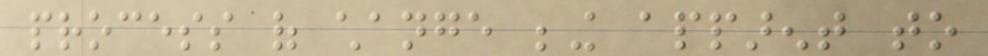process of change being apparent to
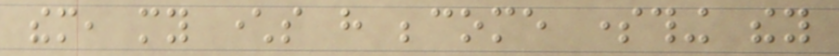them, my characters have become something they
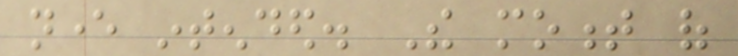never intended. The moment of
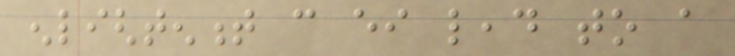enlightenment can either lead to a
